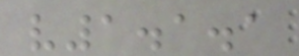v1.1.1
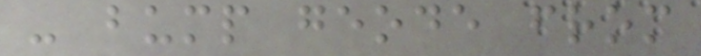- bump geode from
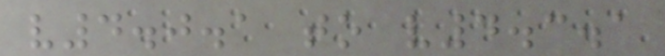v4.0.1 to v4.3.1
